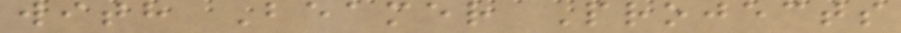with Beamer Projects
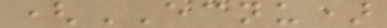(ECNU)
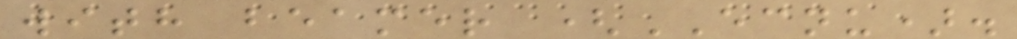with beamer (ECNU).
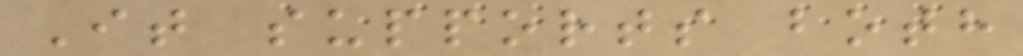It supports both
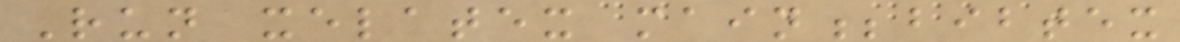Run xelatex main;bibtex
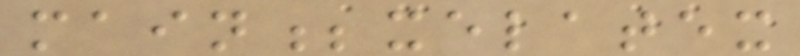main;xelatex
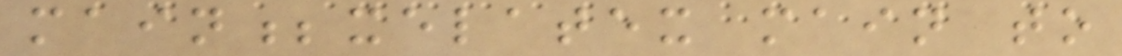main;xelatex main to
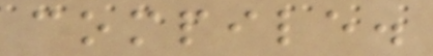compile.
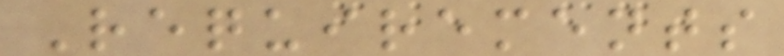Requirements
